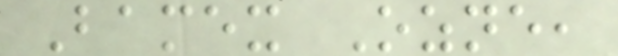Bamex Ozne,
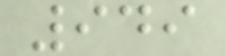949
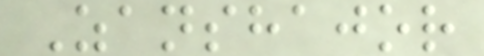Zanshajor
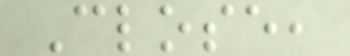Close,
